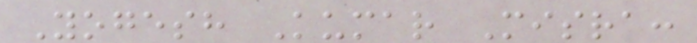Yogesh Kumar Misra:
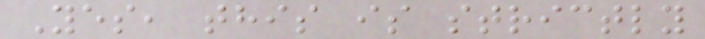Yes, this is strictly
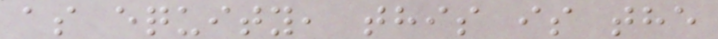as equity, this is the
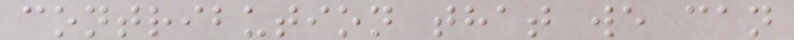contribution that we can
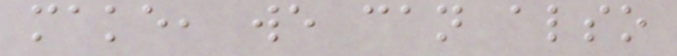make, we can also
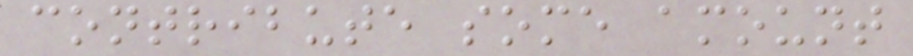contribute some amount
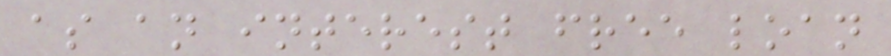as an interest free loan
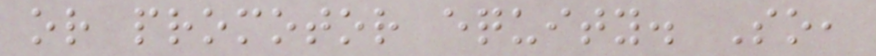or promotor equity. So,
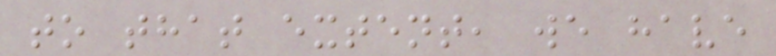to that extent, we have
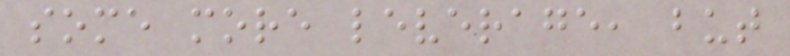some more leverage, but
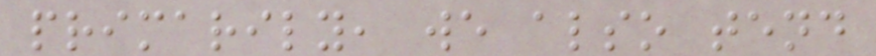primarily, we also tend
